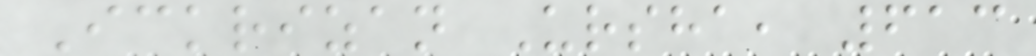Ickrizan Ursha, 613
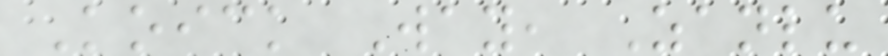Koick Way, Zanlu
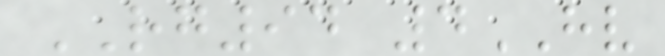RG94 4HV
